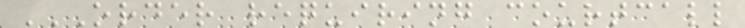ORDER REQUIRING COURTCALL
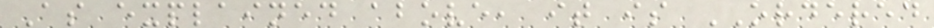As explained above, it is ORDERED
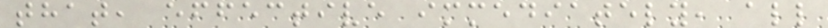that, effective immediately, all
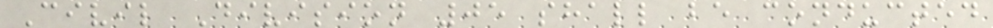Civil Division 05 shall be conducted
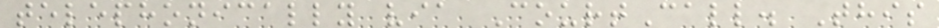telephonically via CourtCall. This
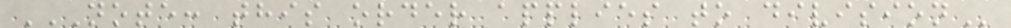NOTE: THIS ORDER APPLIES TO DIVISION
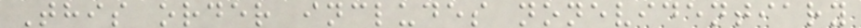This order includes nonevidentiary
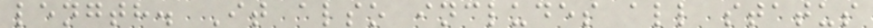length. It also includes all status
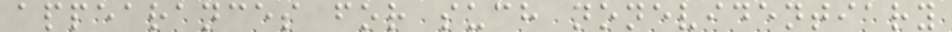appearances for such nonevidentiary
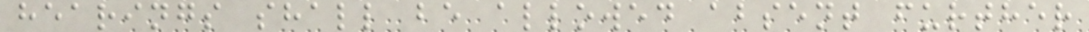hearings shall be allowed absent further
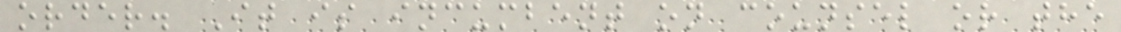order. It is incumbent on counsel or the
